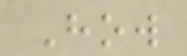How
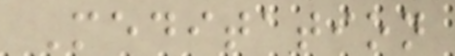Meditation
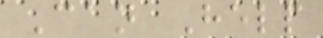Can Help
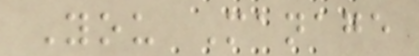You Manage
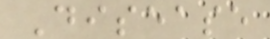Disease
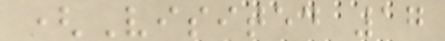(Visited 17
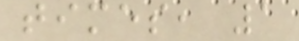times, 1
